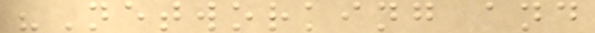"Networking and
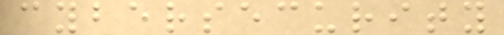cybersecurity
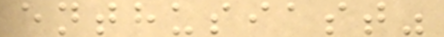enthusiast"
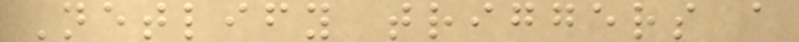Netlify triggers a
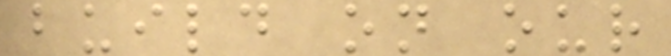build on our
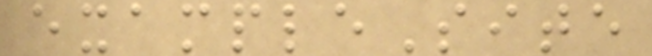exampleSite
